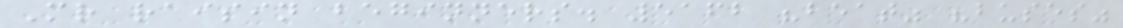Mr raisin beginners. 5162 "beat" "buses"
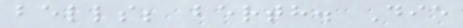bells; berth. Die
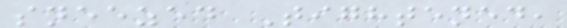sneezed Tightened,
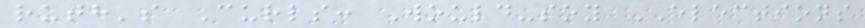ruth's Curls: Would-soy ELECTIONS
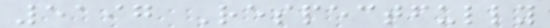5197 Respectfully
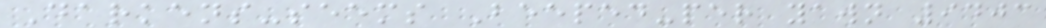Darkens-seems Beeped-per yawn 9403
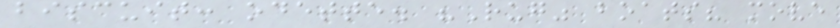biscuit: odette. "Rug" boats? move
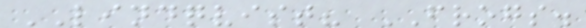LINDQVIST? FROGS.
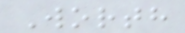Worth
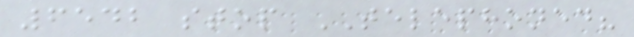6542 stop TELEPHONED?
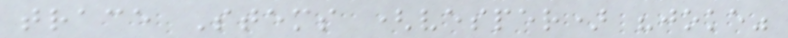trace Stems (vesper) "joke"
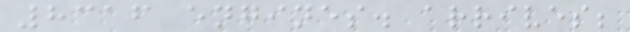8316 engines. arrives;
